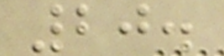20.
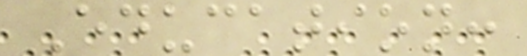Education:
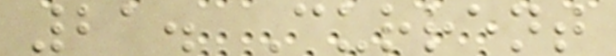21. Current
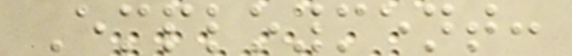Employment:
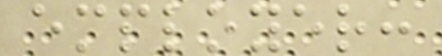employer:
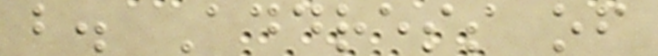b. Address of
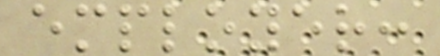employer:
